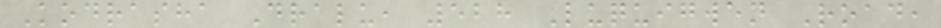Kodrasha Dralu, 528 Luquigwen Road,
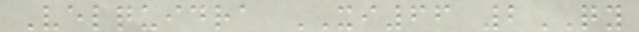Velquidra XI66 2QY
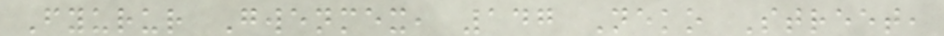Fyurur Gwenmex, 147 Neko Street,
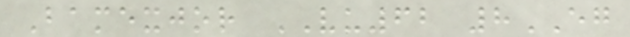Bamexjor VU62 8EG
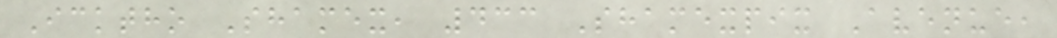Icktho Shamex, 433 Shamexpix Avenue,
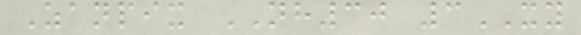Zanpix NH30 3XY
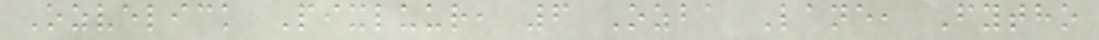Ozvelick Pixluur, 6 Ozba Lane, Fytho
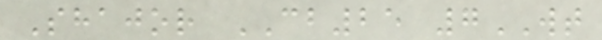Shajor CB25 7WT
